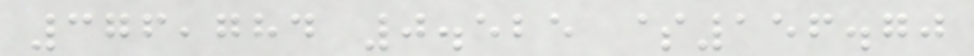376,784 0.525 $156.70
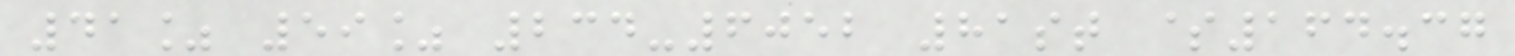41% 59% 234-6052 81st $164.37
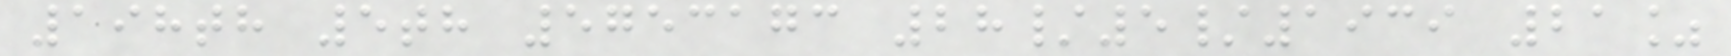198th 5th 5753173 28/5/1939 21%
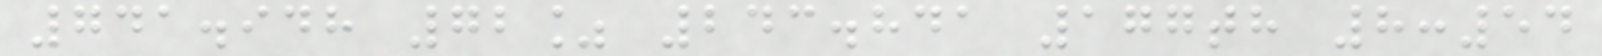741.948 72% 243.841 177th 8:54
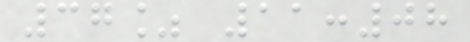37% 11:08
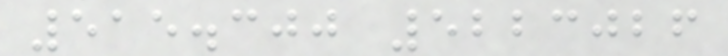515.300 5223026
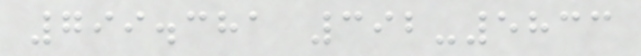799.381 392-5833
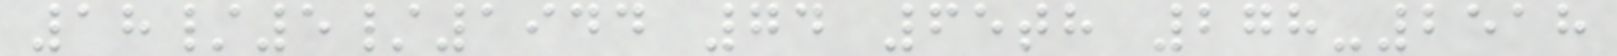18/5/1944 74 65th 278-2518
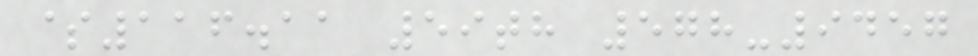$116.11 59th 578-9457
